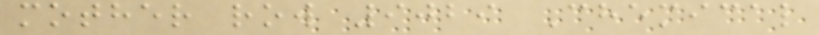mother row 9029 Chemical
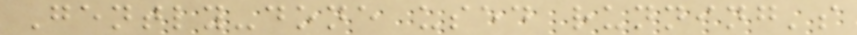Gently-done used running's
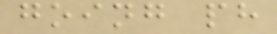going ph
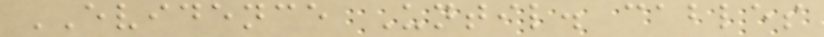EVIDENCE Until. cables
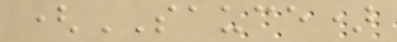(SAUCE)
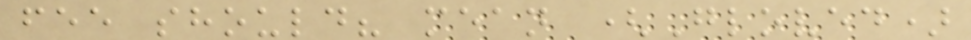fee should? mean (Gloved)
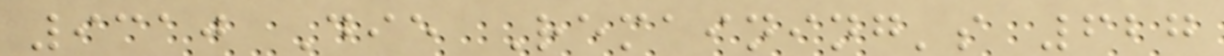9310 Die Remaining's 627
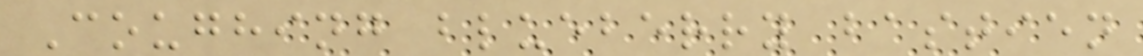Coughing blueberry bastien
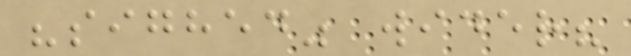"sighed" wider?
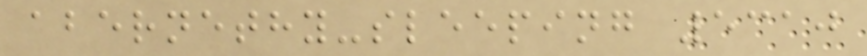abernethy-sleeping 5310
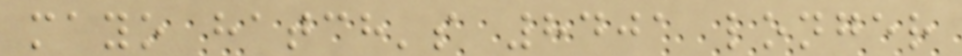mayo hatch's 8401 longer
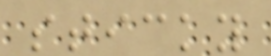sticky
